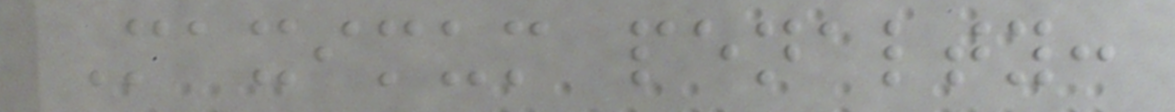Maximum penalty:
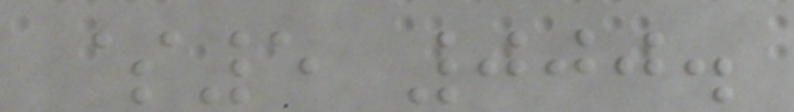$5 000.
